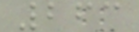263
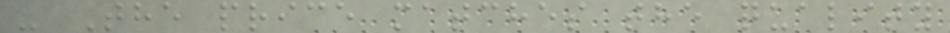- The price matches the quality
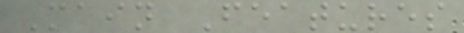Main Features
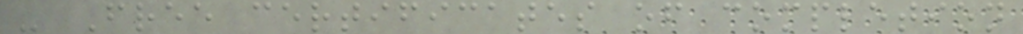- Free certificates of completion
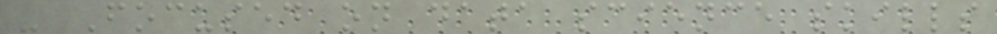- Focused on data science skills
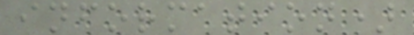information)
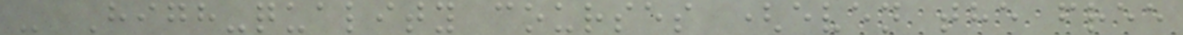- High-quality courses (even the free
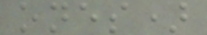ones)
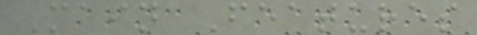Main Features
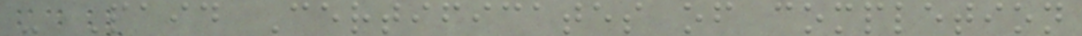- Paid Certificates of completion
